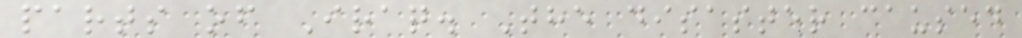parts of Iraq. The disaster caused
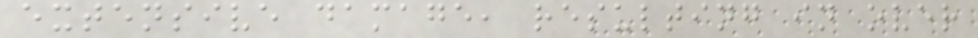extensive damage, resulting in over
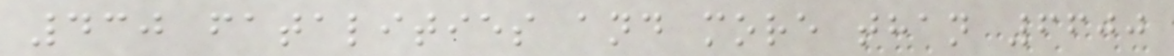430 fatalities and more than 6600
